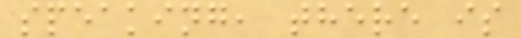speaking, there is
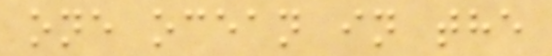one ocean in the
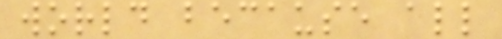world because all
